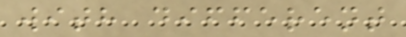with different
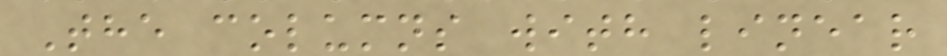The columns with linear
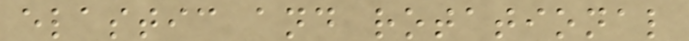elastic and rotational
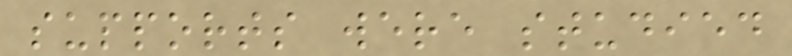supports were studied
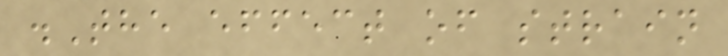.The effect of strain
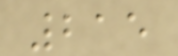215
